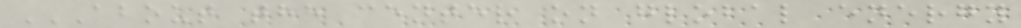ABOUT THE CENTER ON GLOBAL ENERGY
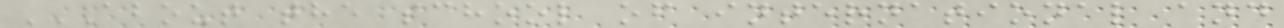ABOUT THE SCHOOL OF INTERNATIONAL AND
